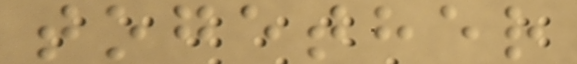together
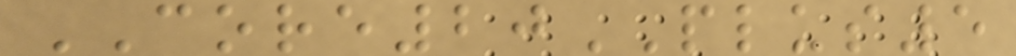CORE20PLUS5
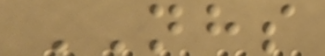NHS
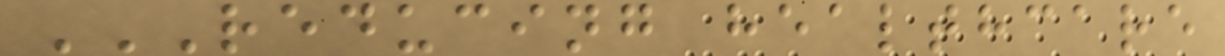REDUCING HEALTHCARE
